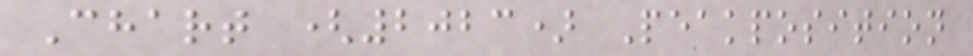Chart (2023) Peakposition
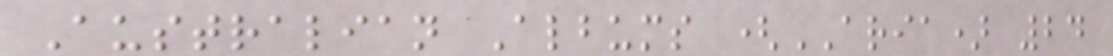Australian Albums (ARIA) 24
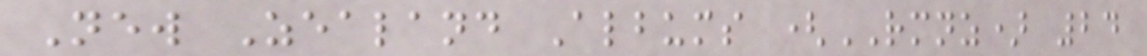New Zealand Albums (RMNZ) 24
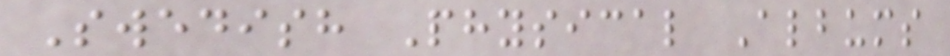Swedish Physical Albums
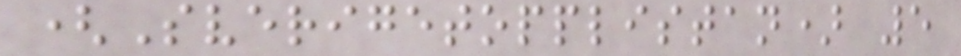(Sverigetopplistan) 5
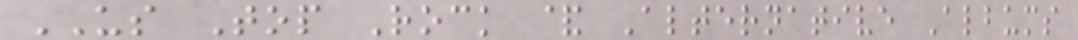US Top Rock & Alternative Albums
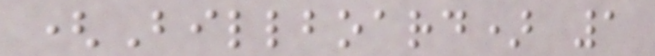(Billboard) 1
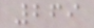269
